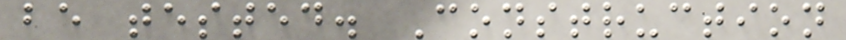be tested. Construction
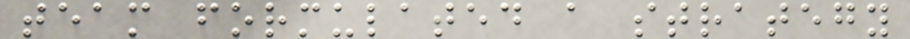team formulated a strategy
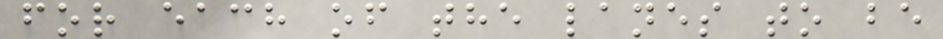for each of the lanes to be
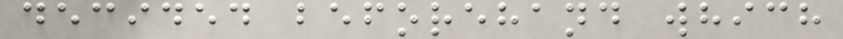decided beforehand which
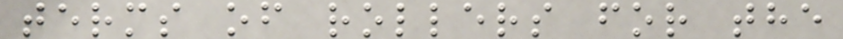terms of rollers for the
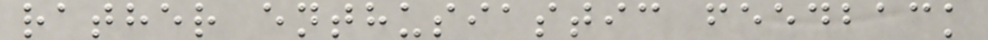rather enthusiastic feedback
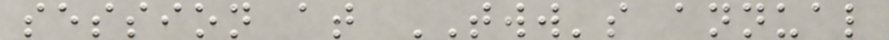session at TWW's annual
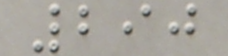290
